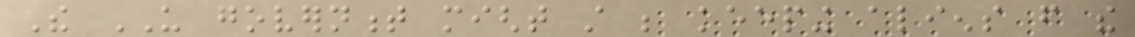The US government might still be keeping aliens from the
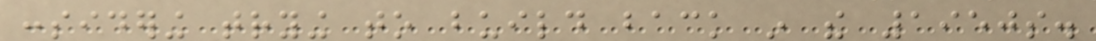considering trying to build back in the 1950s.
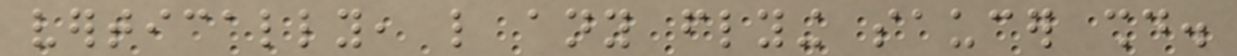vertically, like any flying saucer should.
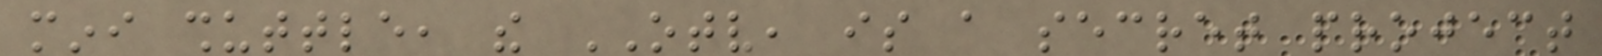mini shuttle, the OTV, is a secret project
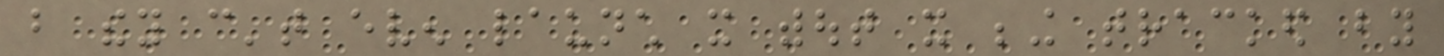but they can't even launch it without it being tracked by
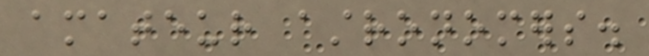amateur astronomers.
